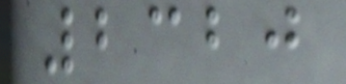2320
